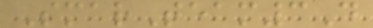SmarTeam3D
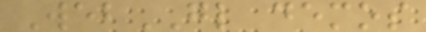WebGL demos
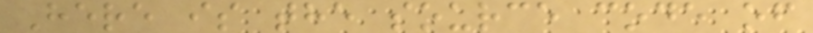Here is the source code of
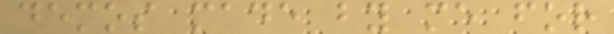demos made by me for
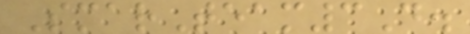SmarTeam3D.
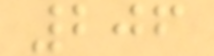206
